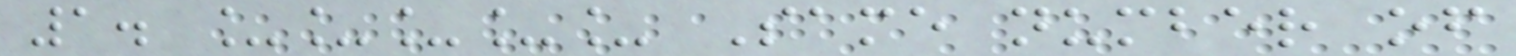1. _____ Same number of
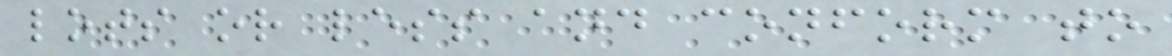lots or less and conform to
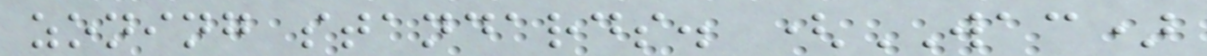zoning standards. (WAC)
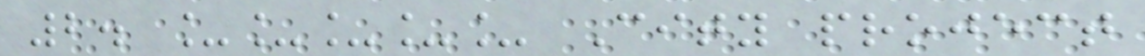2. _____ City project
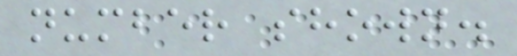number shown.
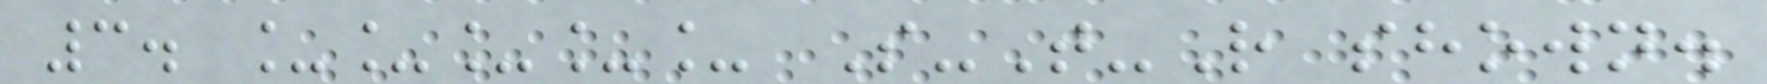3. _____ S-T-R shown.
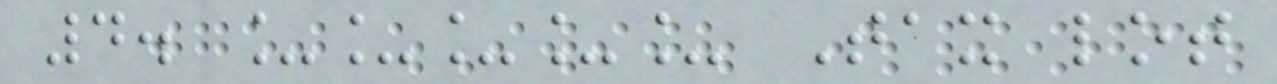4. _____ Tax lot
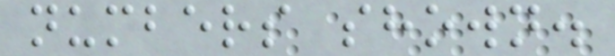numbers shown.
